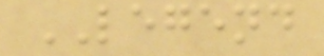LEGEND
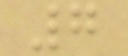7
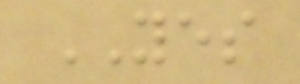YES
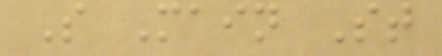S Main St
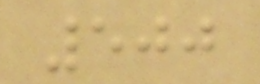500
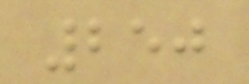250
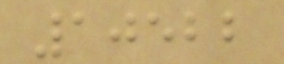10522
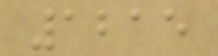1215
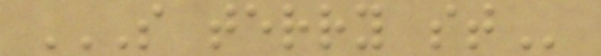S TERRY ST
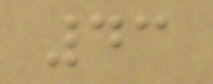43
